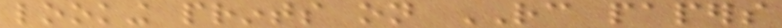looking prints on RC papers
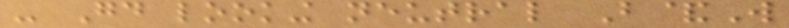- Good looking neutral B&W
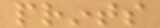prints
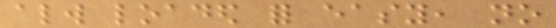always loaded for easy, no
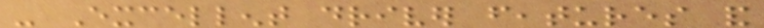- Excellent driver features and
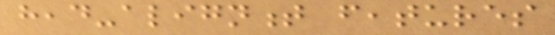head-alignment features
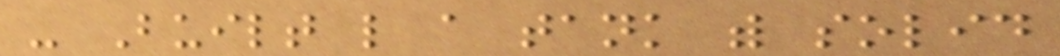- Built like a tank with solid
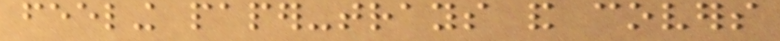feeling paper-trays and covers
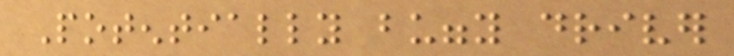Potentially buggy driver
